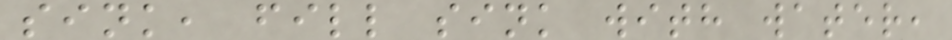sink, fill sink with water,
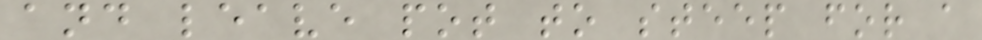and leave pot to steep for a
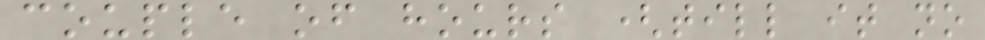couple of hours (till it no
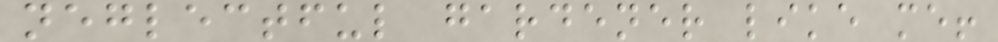neglectful gardener like me!
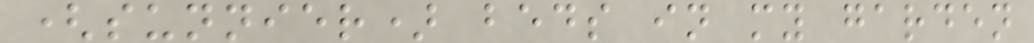(sunnier) beds in my garden
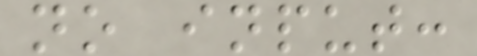no input:
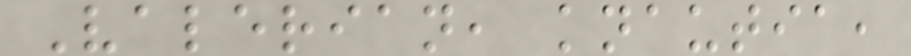Valerian, knautia,
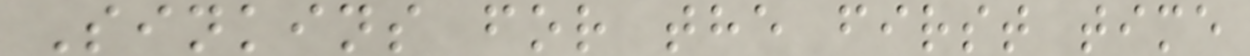Sinkins for the first time
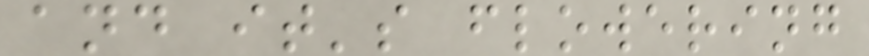and it's flowering
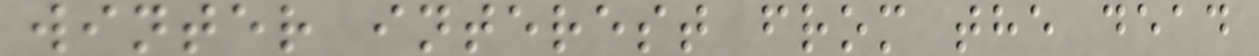winter interest from the dead
